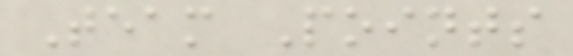Team Points
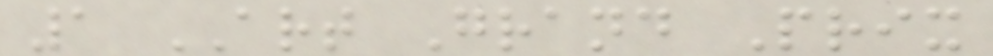1 ART Grand Prix
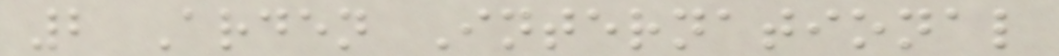2 Arden International
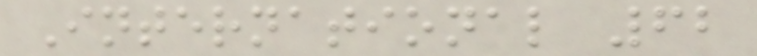International 62
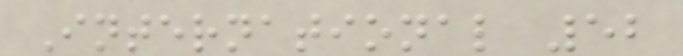International 52
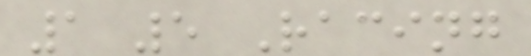1 5 Racing
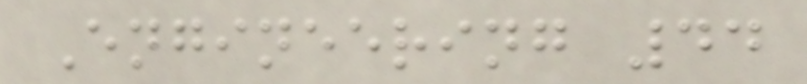Engineering 44
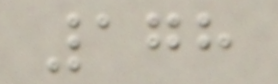178
